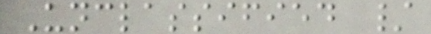Unclassified /
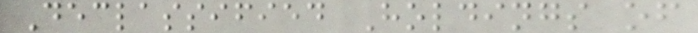Declassified Holdings of
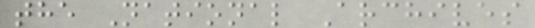the National Archives
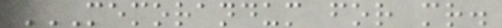MEMORANDUM FOR MR.
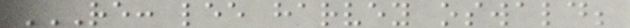RE: LEE HARVEY OSWALD;
